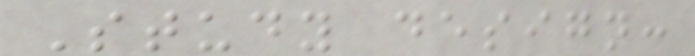Study design:
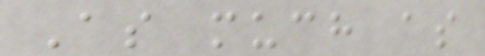As much as
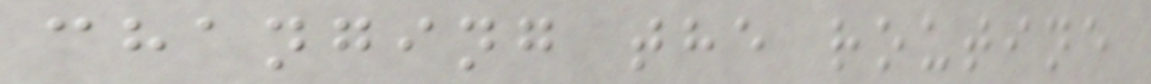changing the routine
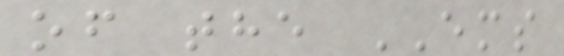of the EMS
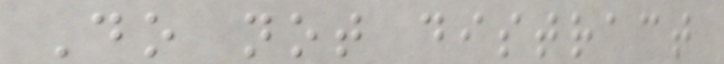Do not distract
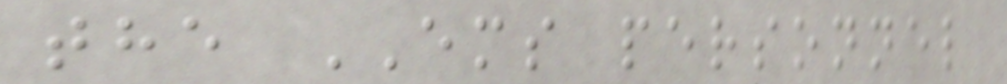the EMS personnel
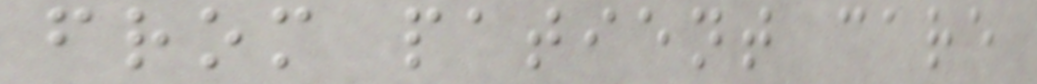from patient care
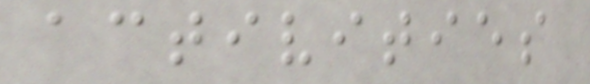activities
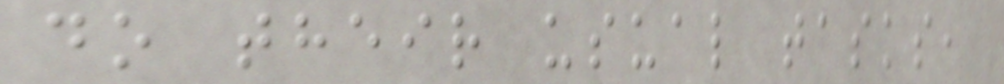do their usual tasks,
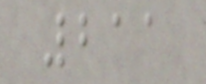211
